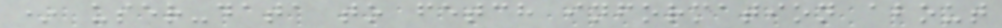* user-data to fetch information about
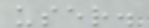user.
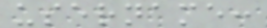username:
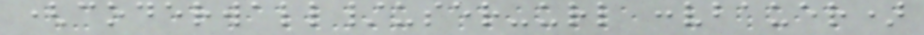(coderwall/user-url :vbauer)
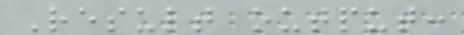Result output:
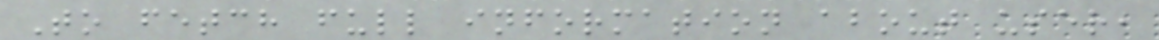To fetch full information about user,
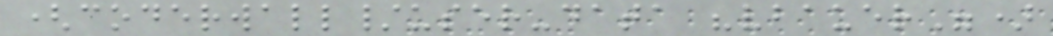(coderwall/user-data "vbauer")
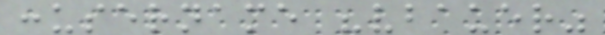:username "vbauer"
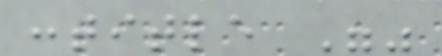:title ""
